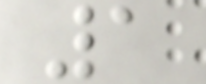1
